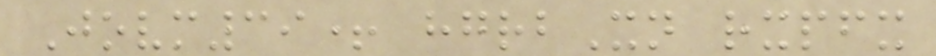Jovm39+ hgrbXn rxpfx
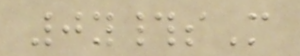0y#sM
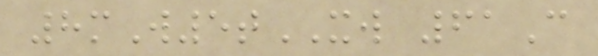8mW5tXW 61C
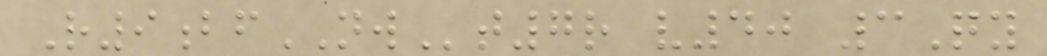R9bfNWt7r v40 3Qy
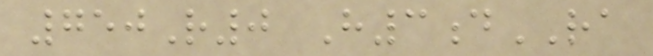750R0 H3dRA
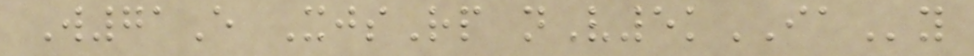W71E XjsRp nV5kIAy
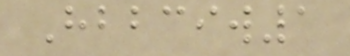Hbbciw1
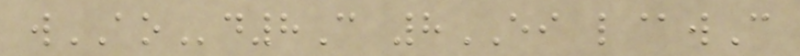wAOd8C 8EI l@wC
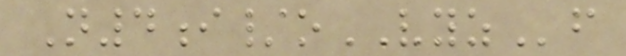N4i/oVYZf
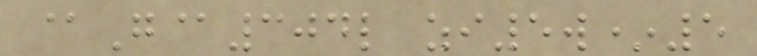@G@304l zi5w*5
